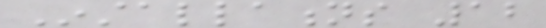Installations 12
